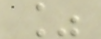%
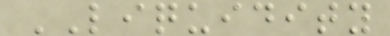LIQUIDITY
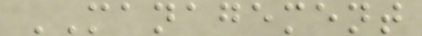MANAGEMENT
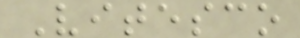Vitesco
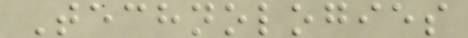Technologies
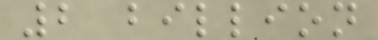2 billion
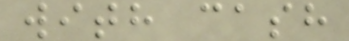with cash
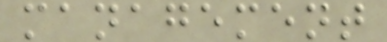management
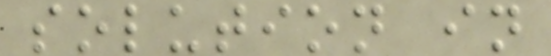solution in
